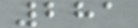281
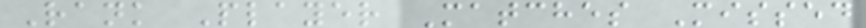Rank Player Matches Missed
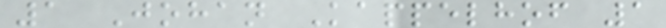1 Johan Kappelhof 1
